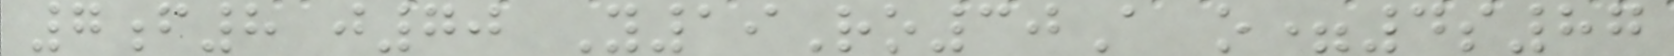7f8 j70 Y19Ro30A o=4s87
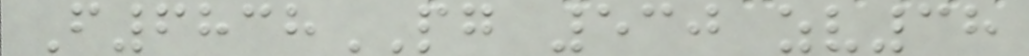F6838PG 530 zv38
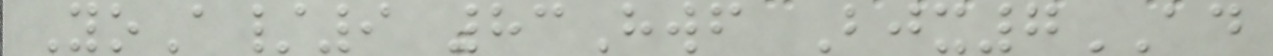YoA/9 83Hwf Bjx7AD
